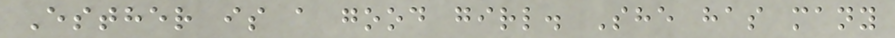Esther is a good girl. She has many
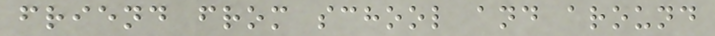friend from school and around
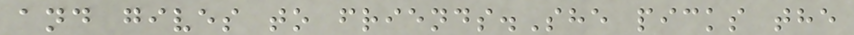and gives to friends.She picks the
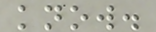know.
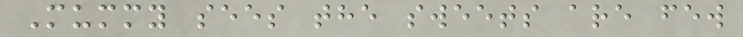Mummy sees the sweets are few
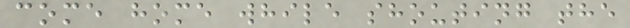come home while shouting the
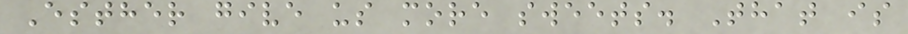Esther give us more sweets. That is
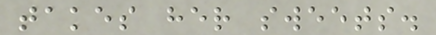takes her sweets.
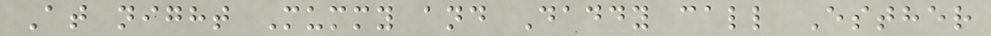At night Mummy and Daddy call Esther
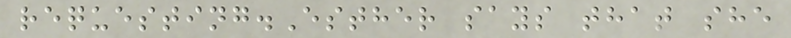requesting.Esther says that she
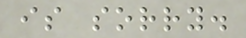is sorry.
